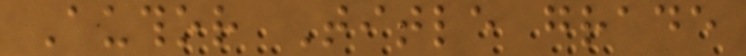Author Title grade
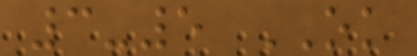3-5 OK
